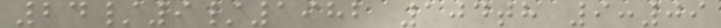24/9/1982 104th 9:09
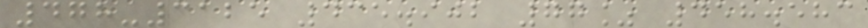478-3125 435.902 77% 458.583
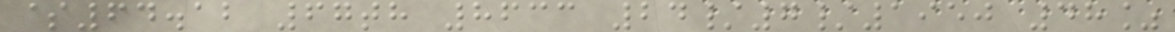$64.12 67th 8633 24/7/1950 48%
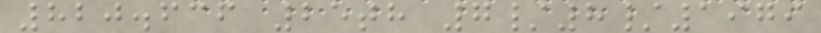820.636 25th 7/8/1979
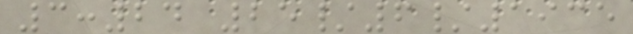3:24 25/6/1935
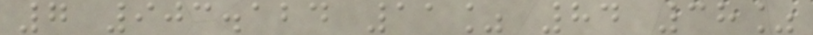7 903.124 11% 84 38%
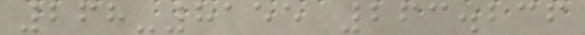268-8155 263.236
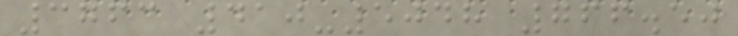3763 410-5048 766.50
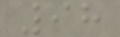98
